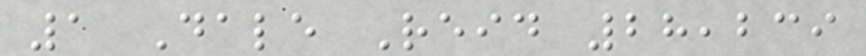1 Dale Reid 28,239
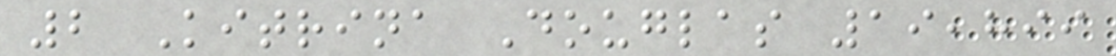2 Kitrina Douglas 19,899
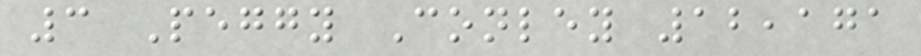3 Peggy Conley 12,171
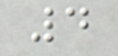4
